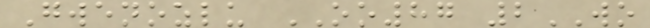Gwenozlu OO87 2WO
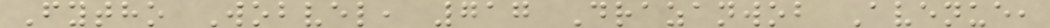Fytho Wobvel, 717 Drazanwob Avenue,
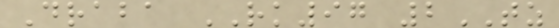Draba RK97 2TZ
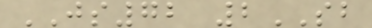JS72 2SB
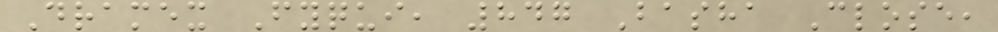Dramex Fyqui, 847 Basha Close,
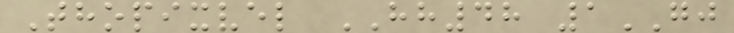Thopixvel HH48 1GJ
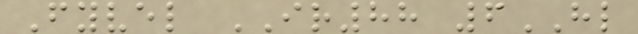Fyvel IR88 6HL
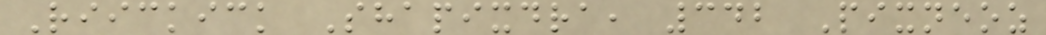Riickick Shapixdra, 342 Pixneoz
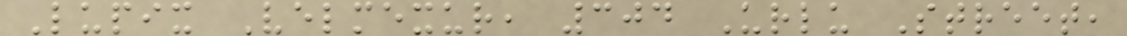Lupix Velmexur, 304 Urlu Street,
